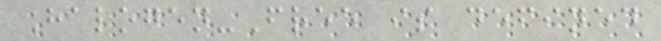Halogen-Free is defined
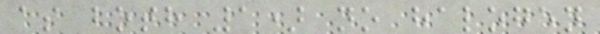as both 1) no halogen
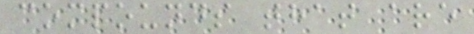compounds that are
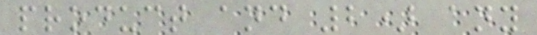product and 2) any
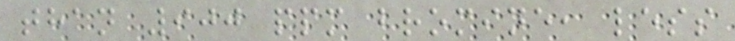than 900 ppm bromine, less
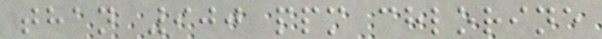than 900 ppm chlorine
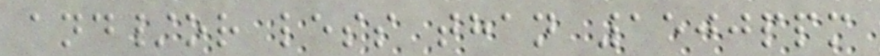and/or less than 1500ppm
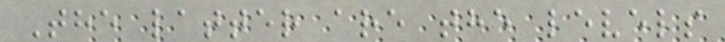The latter are the levels
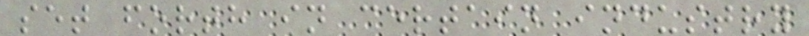set forth in certain industry
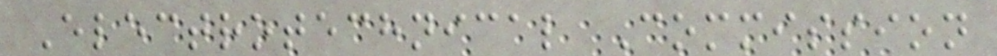Electrotechnical Commission
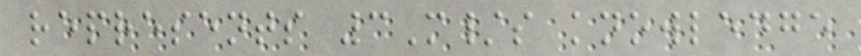represents 3M/s knowledge
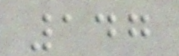147
